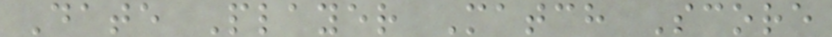Date Player Match Score
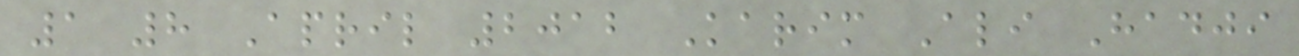1 8 April 2012 Karim Ali Hadji
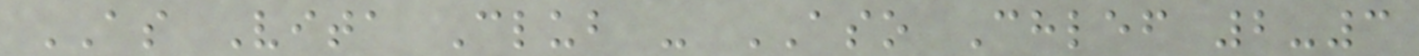AS Vita Club - ASO Chlef 2-3
